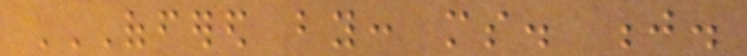OFFERED BY: MS. J.
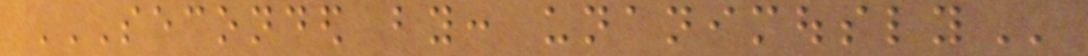SECONDED BY: UNANIMOUSLY
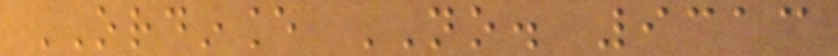ORDINANCE NO. 9313
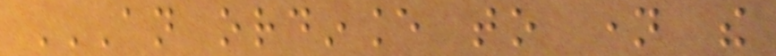AN ORDINANCE TO NAME THE
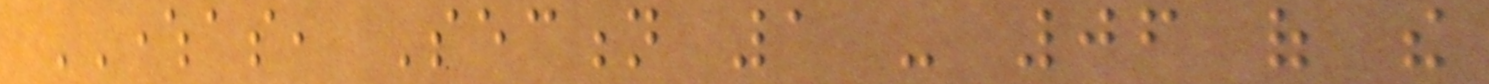WHEREAS, Section 1 - 06 of the
